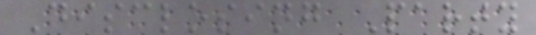Disclosing Party
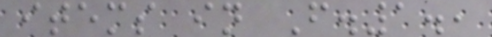items in F.1.,
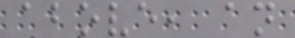above, an
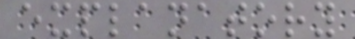explanatory
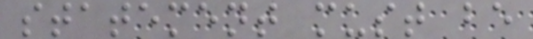statement must be
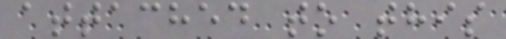attached to this
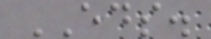EDS.
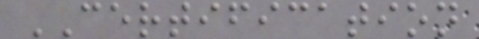CERTIFICATION
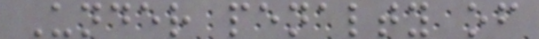Under penalty of
